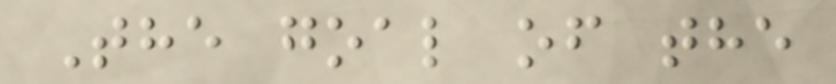The goal of the
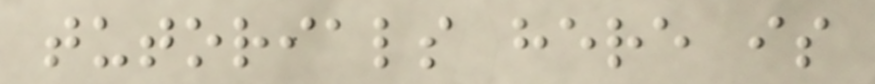tutorials here is
